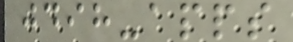jdih-apps
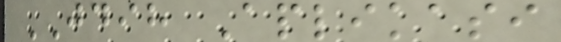JDIH Aplikasi
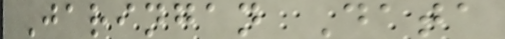Jaringan Data
